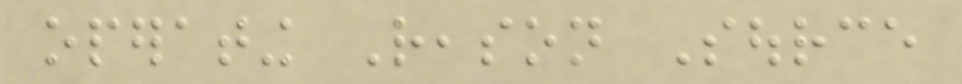operating Reason Source
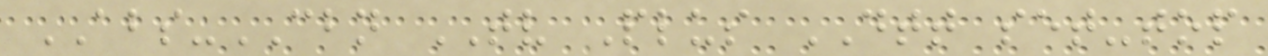ABS-CBN TV Plus DTT set-top
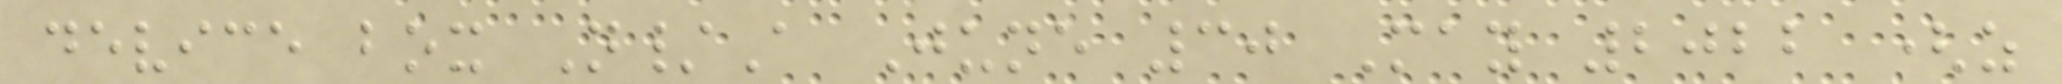device box N/A June 30 May 2022 (as
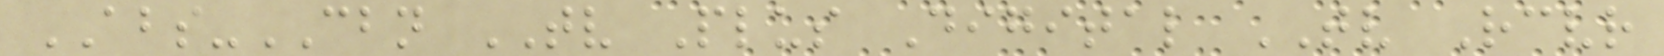ABS-CBN TV Plus Digital TV Receiver
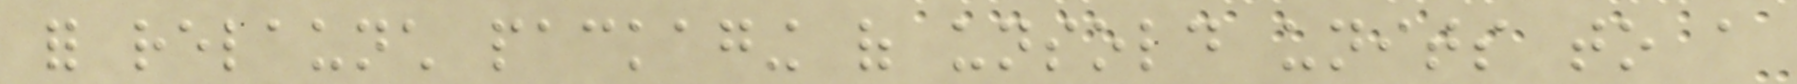for relaunch packaging of unsold units to a
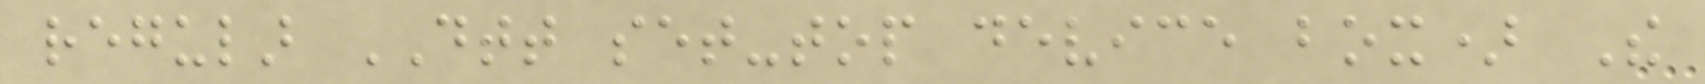regular DTT set-top device box) The
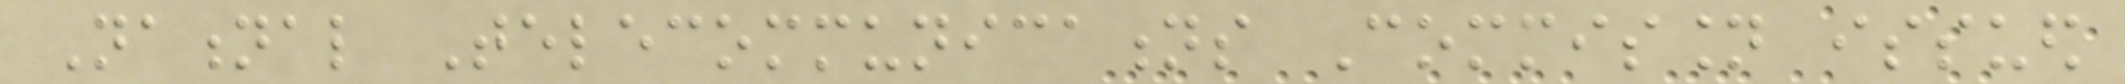National Telecommunications Commission issued
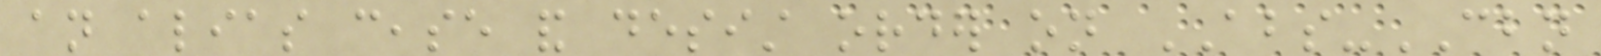an alias cease and desist order on ABS-CBN
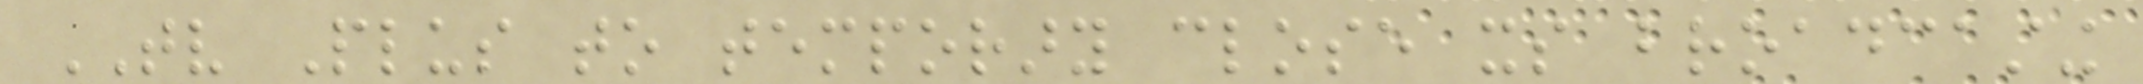TV Plus to temporary close its broadcasting
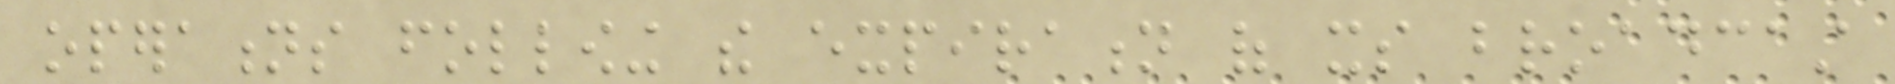operations following the expiration of its broadcast
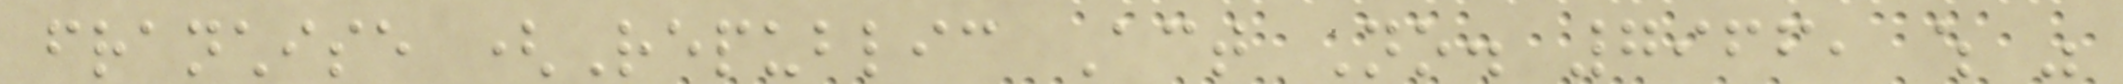franchise (Republic Act No. 7966, which was
